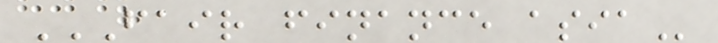FAIR FINANCE ASIA
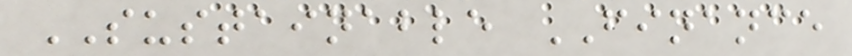SUSTAINABLE FINANCE
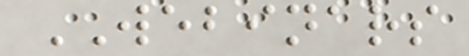WEBINARS
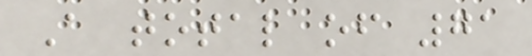A total of 71
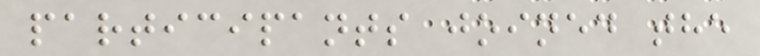participants joined the
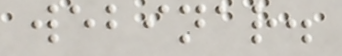webinar.
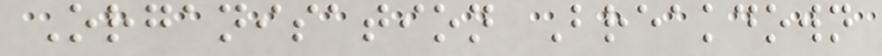Organisation Breakdown
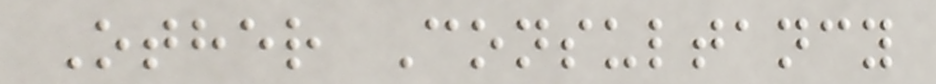Other Consultancy
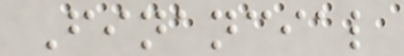Financial
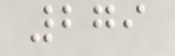279
